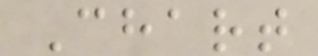Chart
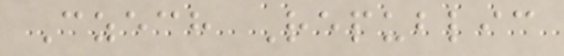Czech Republic
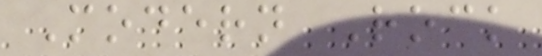Modern Rock
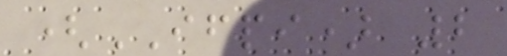(IFPI) 2
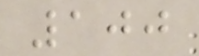100
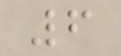6
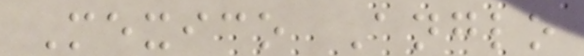Mexico Anglo
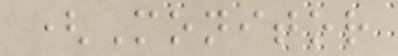(Monitor
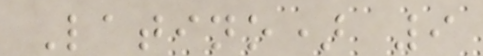Latino) 9
